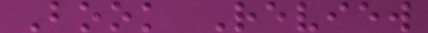Book Review
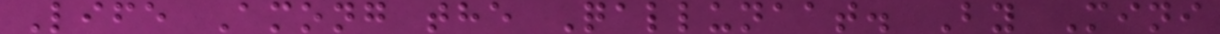Life Among the Qallunaat. By Mini
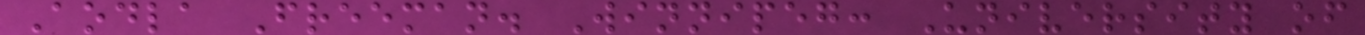Aodla Freeman. Winnipeg: University of
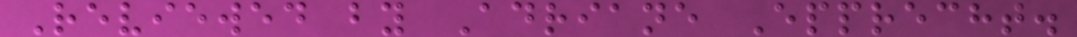Reviewed by Adriane Epprecht.
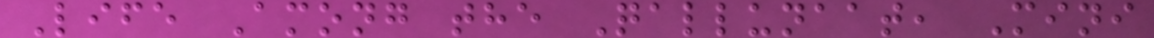Life Among the Qallunaat, Mini
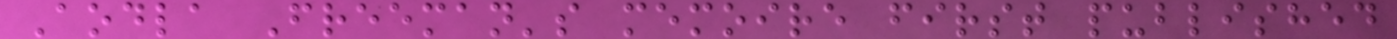Aodla Freeman's memoire first published
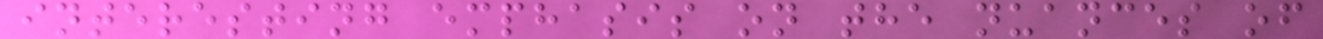interesting emphasis on the nuances of
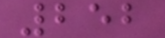252
